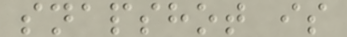snapshot is
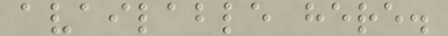available here.
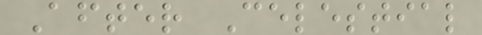After Celestial
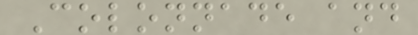Colonnade and
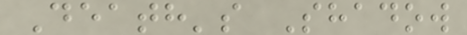Death's Shadow
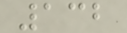132
